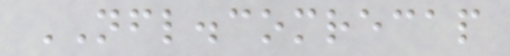NFL.comrecap
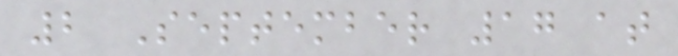2 September 17 at
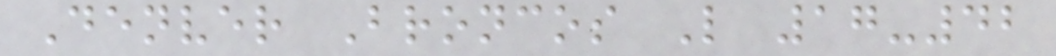Denver Broncos L 17-42
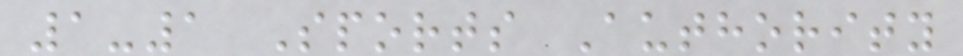1-1 Sports Authority
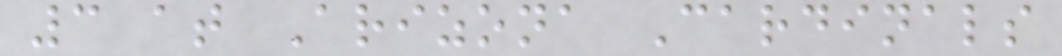3 at Arizona Cardinals
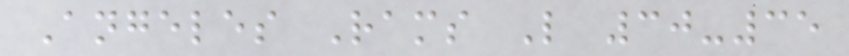Angeles Rams L 30-35
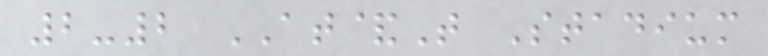2-2 AT&T Stadium
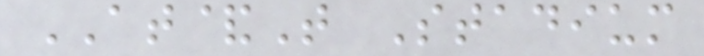AT&T Stadium
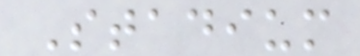Stadium
